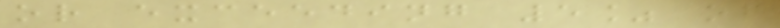or exceeding 5% of
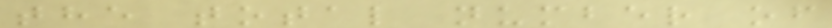the total number of
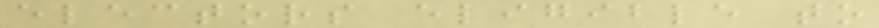electors eligible to
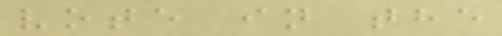vote in the
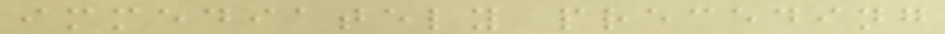immediately preceding
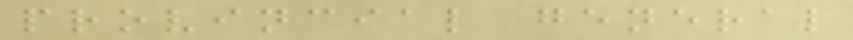provincial general
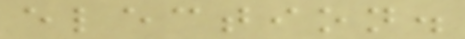election.
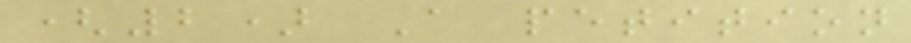(2) A petition
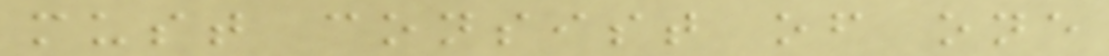must consist of one
